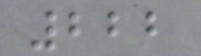222
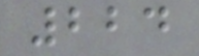224
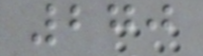270
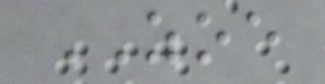ZOE
